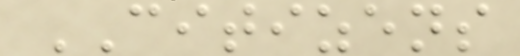CITIZENS
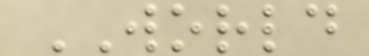WORLD
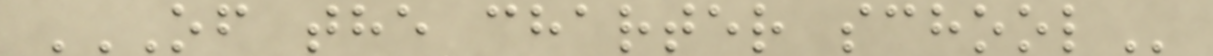OF THE CHARTER SCHOOL
